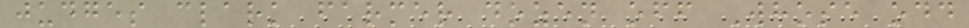judges clark farmer dozen off Whose odd
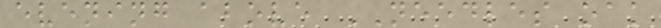evening above NEEDLES oak
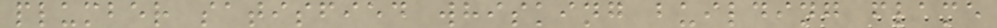plumber satisfied whisking building flame
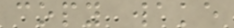copy wake
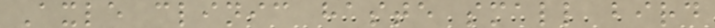Axle clinic haste small bird
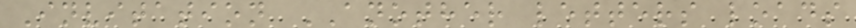Invitation ANOTHER letters loads
